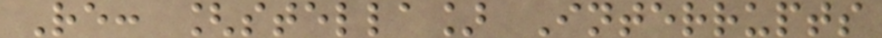Re: [stella] Interrupts
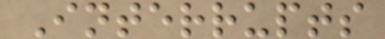Interrupts
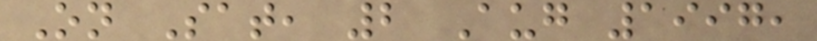On Sat, 2 Aug 1997,
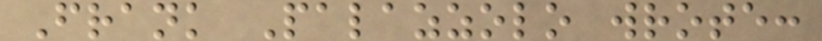Frank Palazzolo wrote:
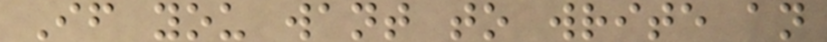If you want to write an
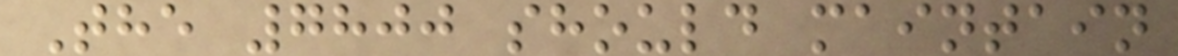The 7800 should maintain
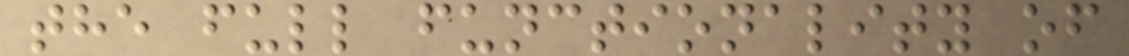the full functionality of
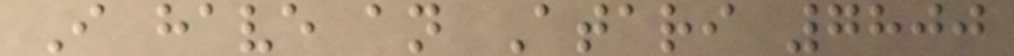I have an Atari 7800
